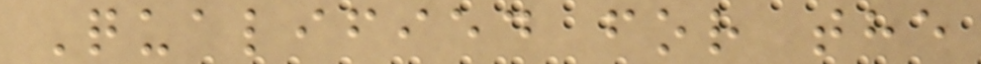Qualified for the
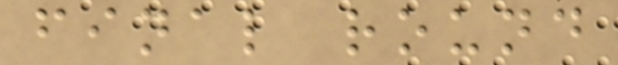final round
